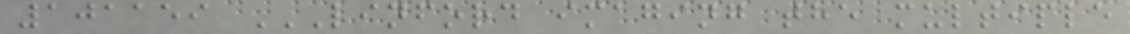101159 LINFORD IMAGING THE MULTIPLE
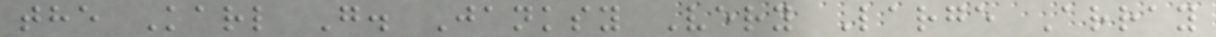the Karl G. Janksy Very Large Array
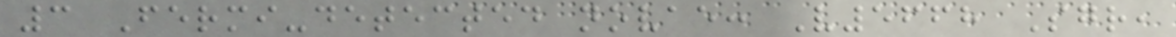3 Fermi-detected novae: V5668 Sgr,
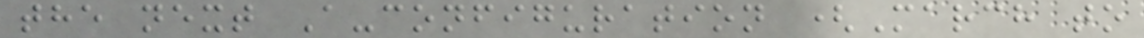the next A-configuration (March to
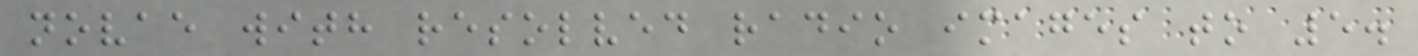novae with resolved radio images to 5.
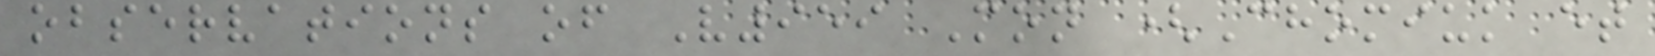observations of V959 Mon (Chomiuk et
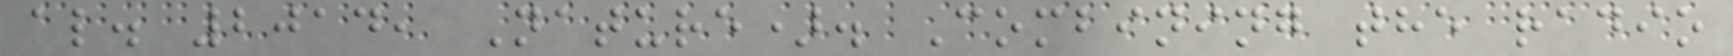al. 2014, Nature). Combining the radio
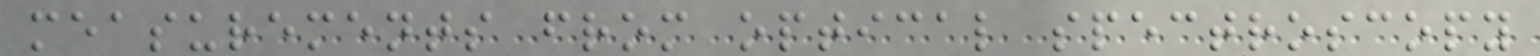measurements from optical spectroscopy
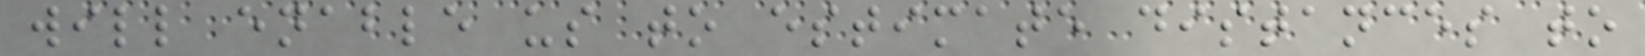will enable us to estimate distances to
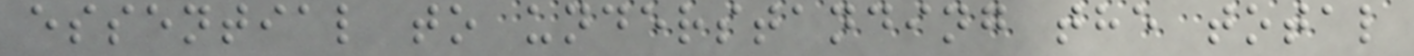essential to understanding the total
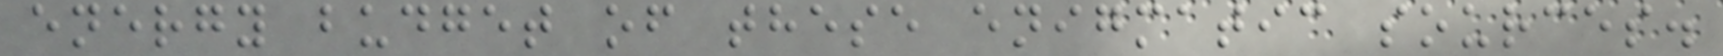energy budget of these enigmatic sources.
